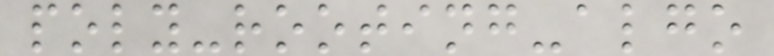poly-rooting-algo
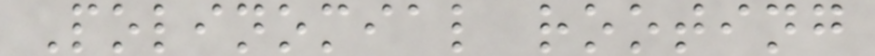Polinomial rooting
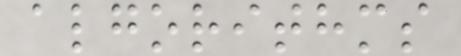algorithms
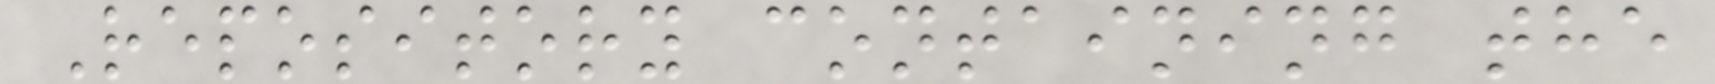Repository containing the
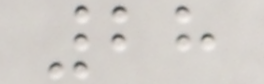28
